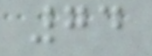74
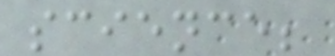science;
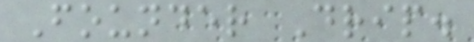Founder Drip.
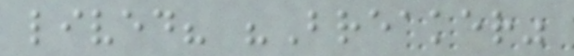lived? "Breaker"
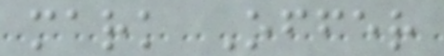mark Offer
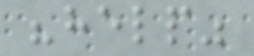"help"
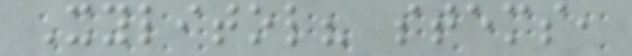Xylitol? stems,
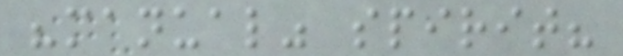"manual" spirit?
